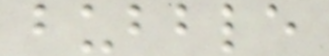bubble
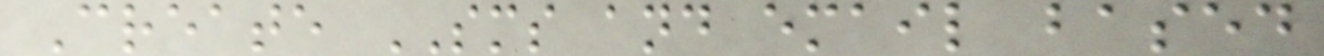Create SMS and email based
